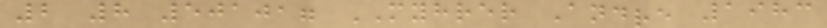2 8 501017 MYHRER Andre 1983
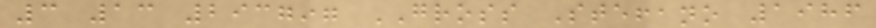3 13 293797 GROSS Stefano 1986
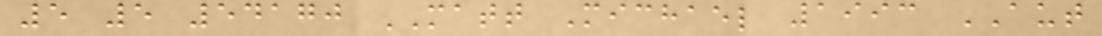5 5 54170 MATT Michael 1993 AUT
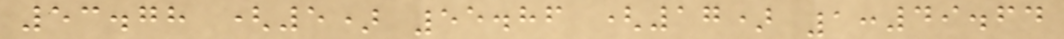53.78 (5) 55.86 (17) 1:49.64
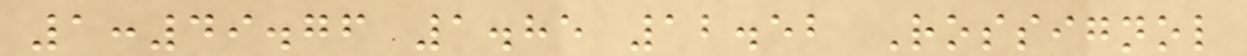1:49.76 1.85 12.52 Rossignol
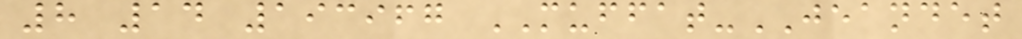8 14 193967 MUFFAT-JEANDET
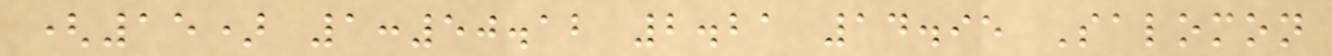(15) 1:50.12 2.21 14.95 Salomon
